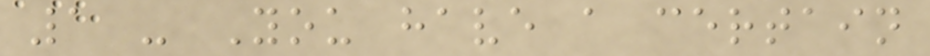1 - You have a certain
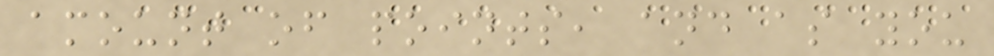amount of points, and as you
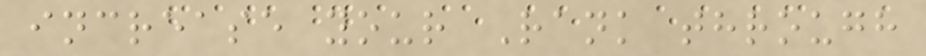increase your Rank through
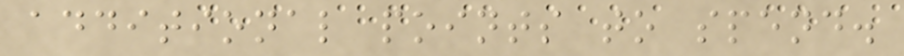additional points to spend.
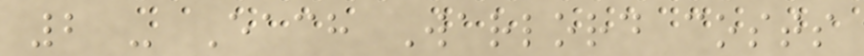2 - Each Warlord costs
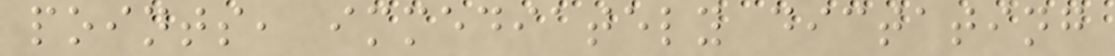points, immediately dictating
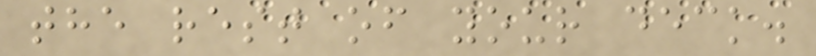the rest of your deck.
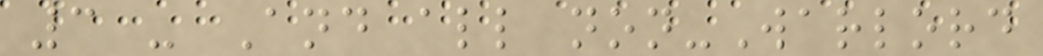3 - And all non-Warlord
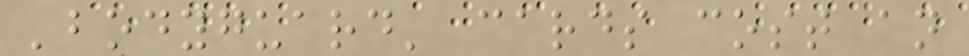'bodyguard' cards cost an
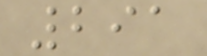291
